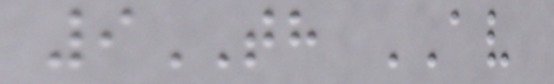9TH AV
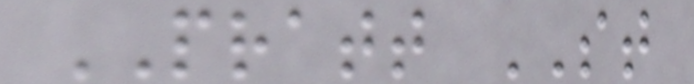PRATT ST
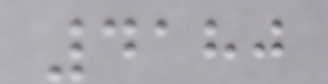4180
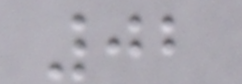02
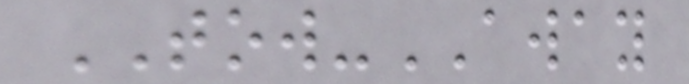TOW-AWAY
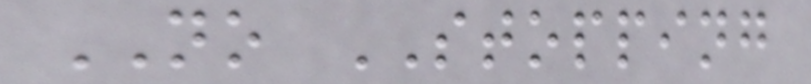NO STOPPING
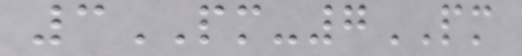3PM-7PM
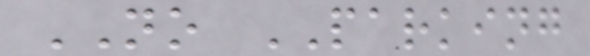NO PARKING
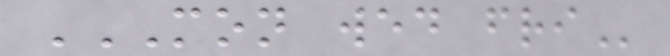MON WED FRI
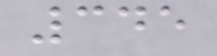345
